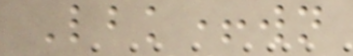Lbk+wn
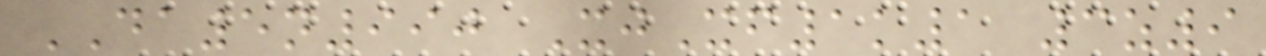DA5n990 XjXf1k1 3z9
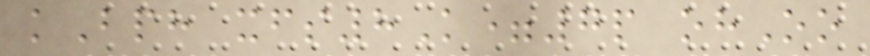kBph xfs8K=7p ohOo
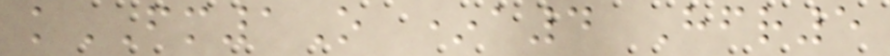kFM1O *a4 Hfr5
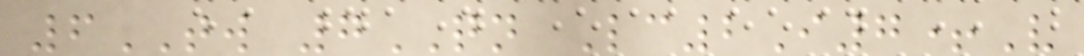6TW 7QN Lc2I7+V
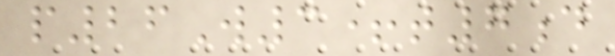p26W3+t7d
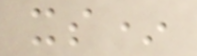xs*
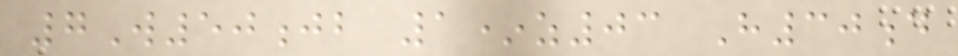7W50jb 1*z03 H30d
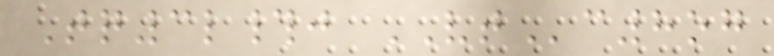Tq3l#j VTc8og
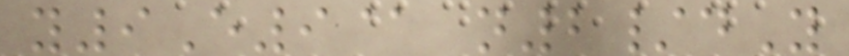y9E9@ n2/dY
